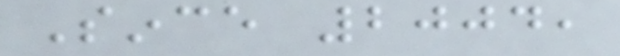Since 2004,
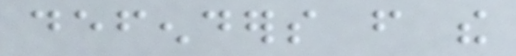defenders from the
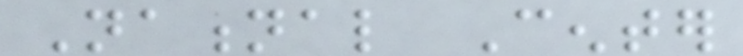National Center
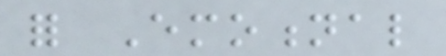for Emotional
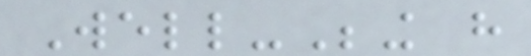Well-Being have
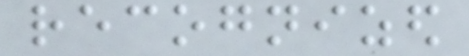recognized
